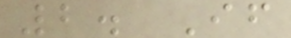2. If
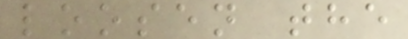loosen the
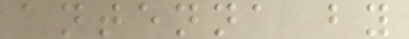antenna by
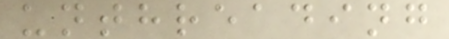unthreading
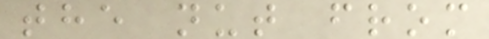the nut from
